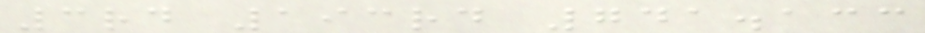3rd 193rd 741.133
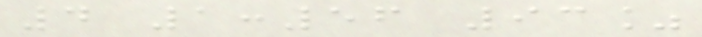4 1:56 93%
